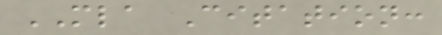MLA Citation:
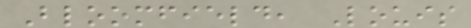Bloomfield, Louis
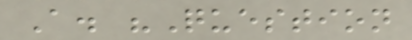A. "Question
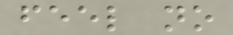feel no
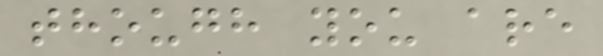though you are
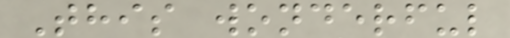This wonderful
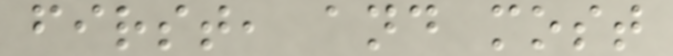first, and most
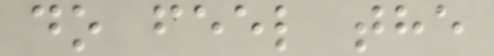do feel the
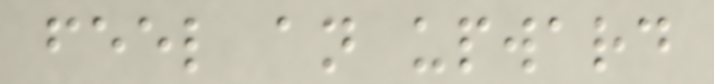feel an upward
